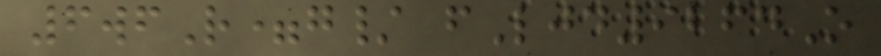6wfR=g/ fLjd9264O
